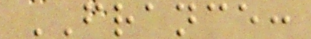FRANCE:
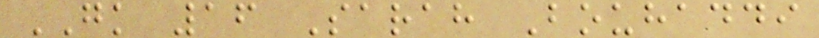GK 16 Sarah Bouhaddi
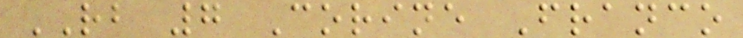RB 7 Corine Franco
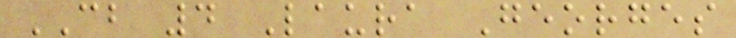CB 4 Laura Georges
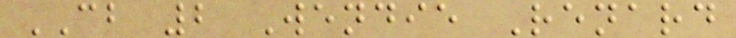CB 2 Wendie Renard
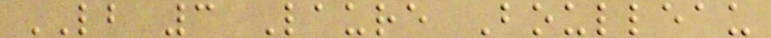LB 3 Laure Boulleau
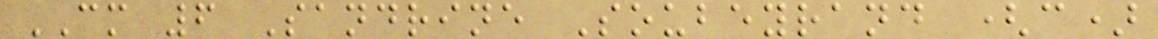CM 6 Sandrine Soubeyrand (c)
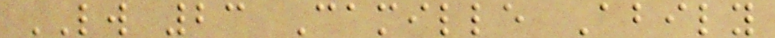LW 23 Camille Abily
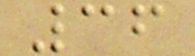36
